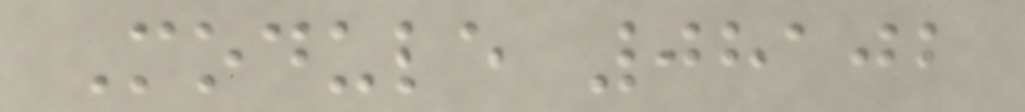Module 08102
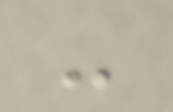-
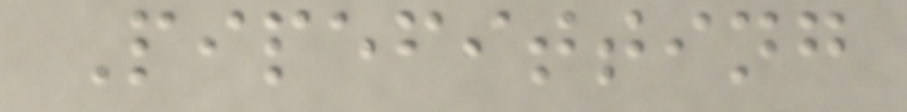Pipefitting
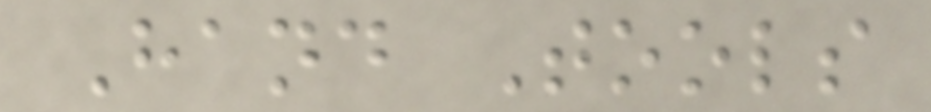Hand Tools
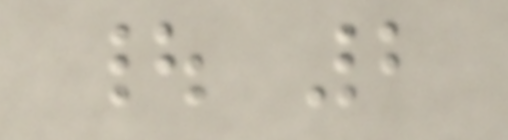| 2
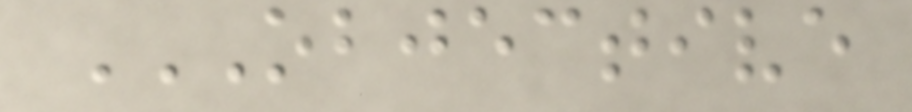OBJECTIVE
